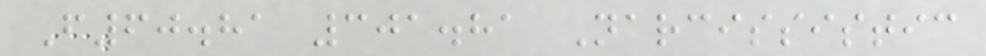F60.81 301.81 Narcissistic
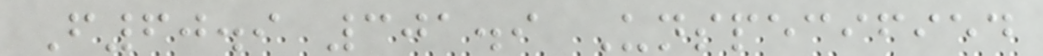F60.9 301.9 Unspecified
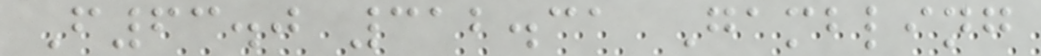F63.0 312.31 Gambling
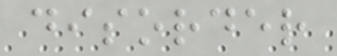disorder
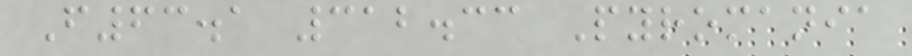F63.1 312.33 Pyromania
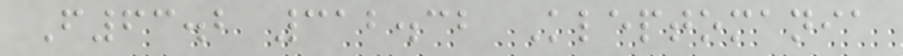F63.2 312.32 Kleptomania
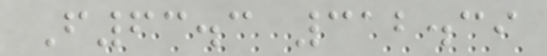F63.3 312.39
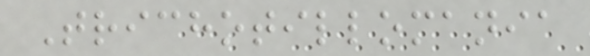Trichotillomania
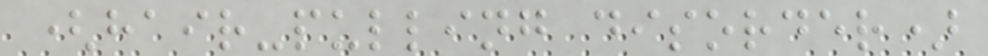(hair-pulling disorder)
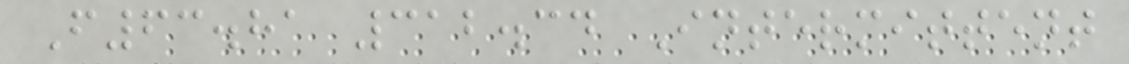F63.81 312.34 Intermittent
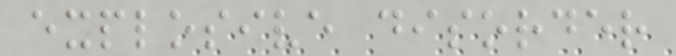explosive disorder
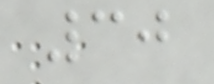30
